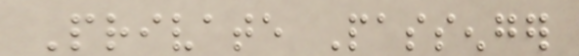Private Passenger
